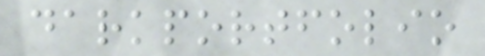darkportfolio
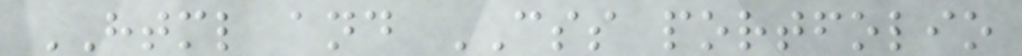HTML and CSS portfolio
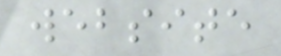website
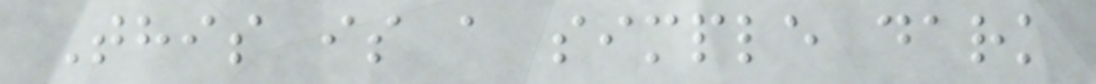This is a simple dark
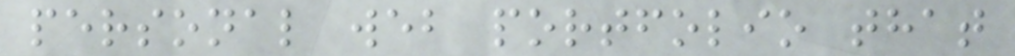personal web portfolio that
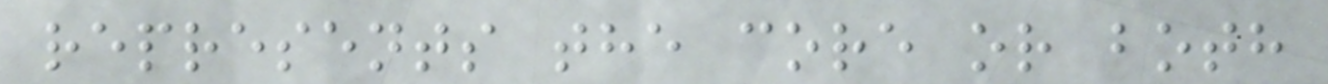represents the core or both
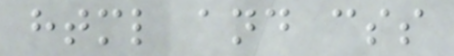html and css
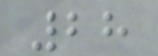28
